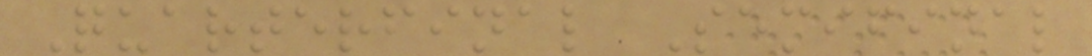Quarterfinal Semifinal
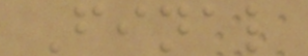Final
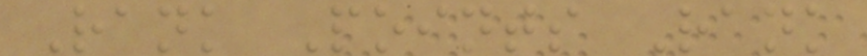Rank Points Rank
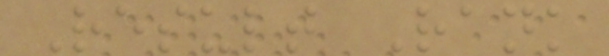Result Rank
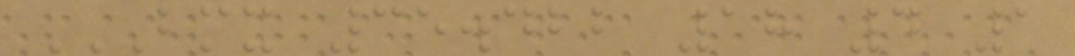BMX 35.422 18 4 1
